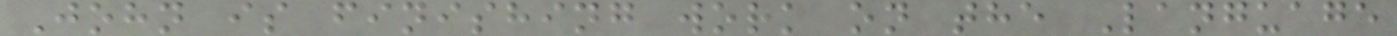John is finishing work on the Language
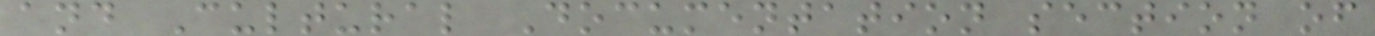and Cultural Documentation section of
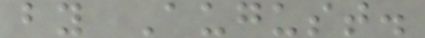by August.
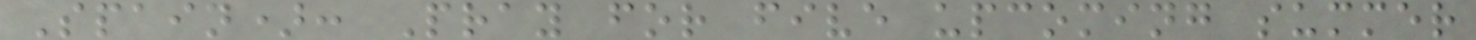Spain): Pray for five upcoming summer
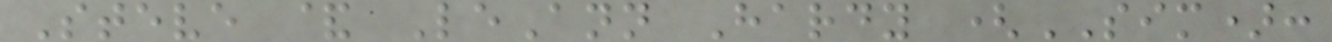Steve & LeAnn Hardy (SIM):
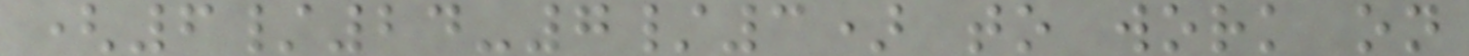(6/24-7/3) to work on
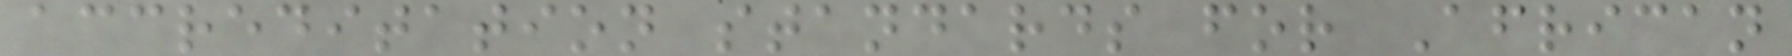accreditation standards for African
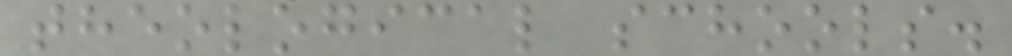theological schools.
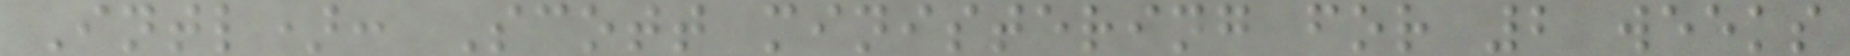Intl): Scott ministering for 2 weeks
